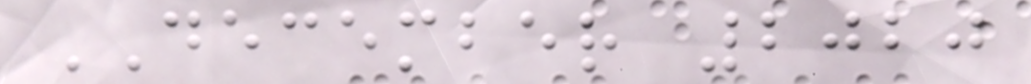DECEMBER 2020
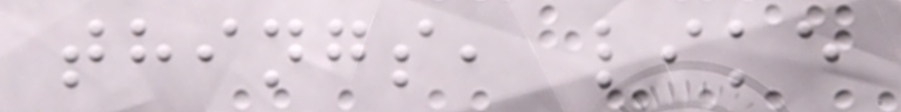things, like
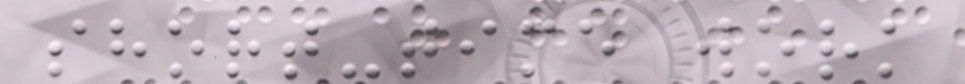short-time work
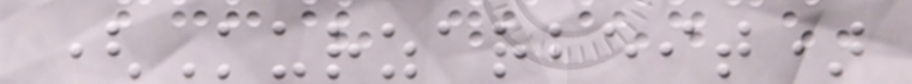(Kurzarbeit)
